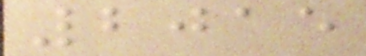2015
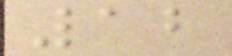12
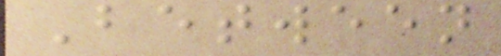Between
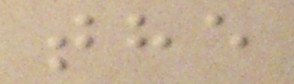the
